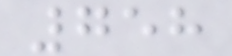758
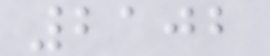2102
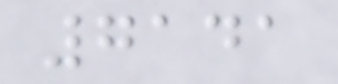7141
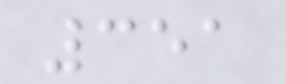351
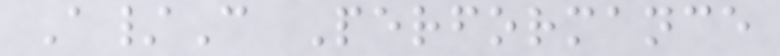A/C Performance
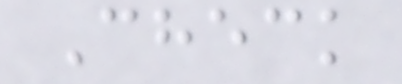Check
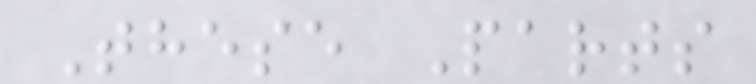These Parts
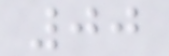00
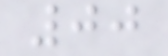00
